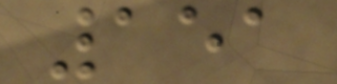151
